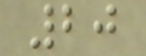20
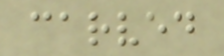carved
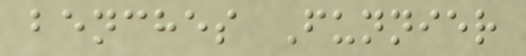benches Funnier
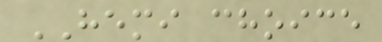HEMI choice
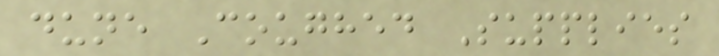dune Coughed Supplies
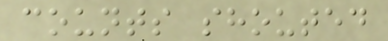counts shouted
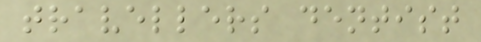travellers dentist
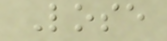Lose
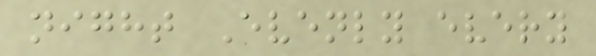night Evenly every
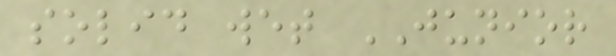solid wet JUNIOR
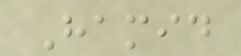Hamid
